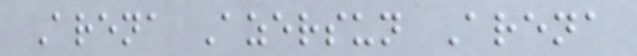Arena Azersun Arena
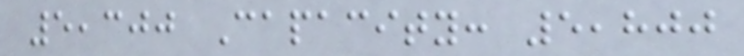5,300 Capacity: 5,800
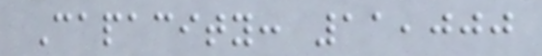Capacity: 11,000
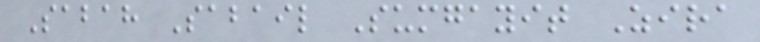Sabah Sabail Sumgayit Zira
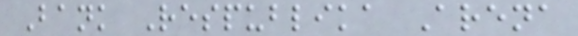Bank Respublika Arena
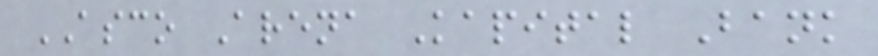ASCO Arena Kapital Bank
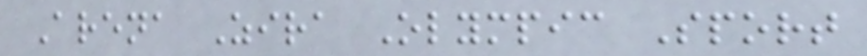Arena Zira Olympic Sport
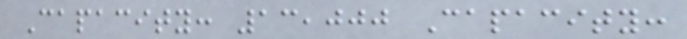Capacity: 13,000 Capacity:
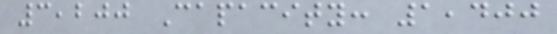3,200 Capacity: 1,400
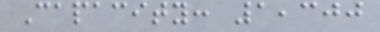Capacity: 1,300
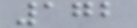172
